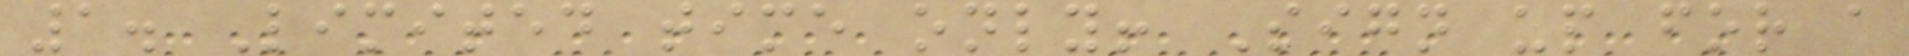1. Limited time only! Sign up for a
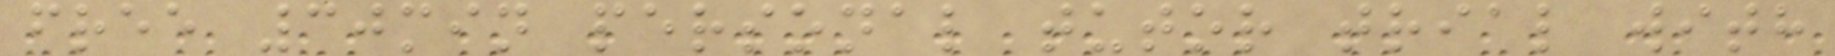free 30min personal tutor trial with
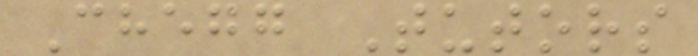Chegg Tutors
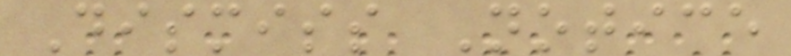Dismiss Notice
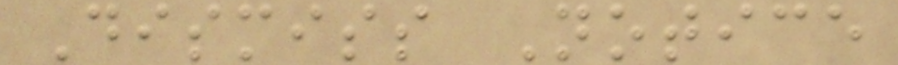Dismiss Notice
